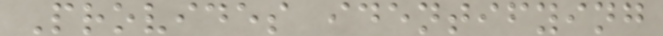Provides identifying
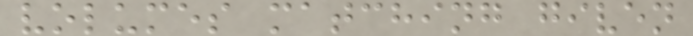volumes matching given
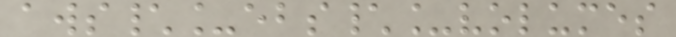aws\_ebs\_volumes
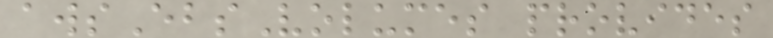awsEbsVolumes provides
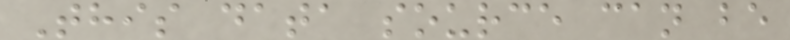This data source can be
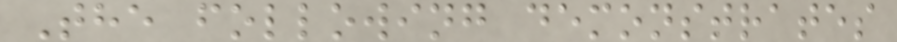The following demonstrates
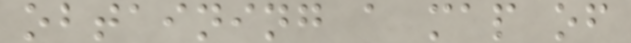obtaining a map of
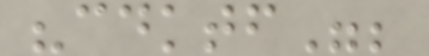"cdktf";
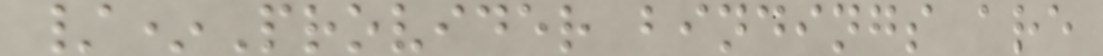/*Provider bindings are
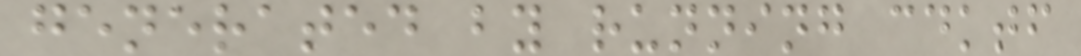generated by running cdktf
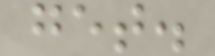get.
